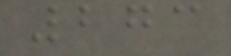273
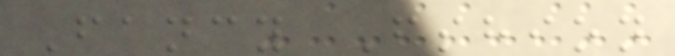Fancy Fshion
